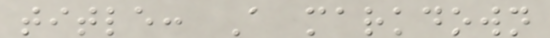title: A markdown
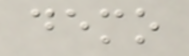demo
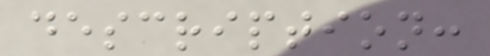description:
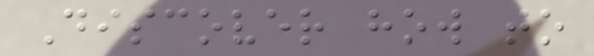Discover how to
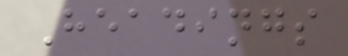Headings
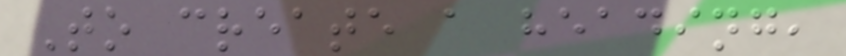To create a heading,
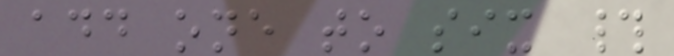add one to six #
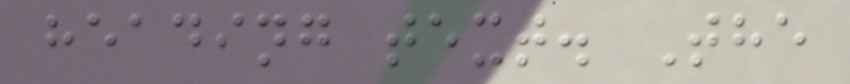heading text. The
